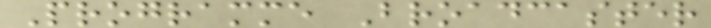Programme Broadcaster
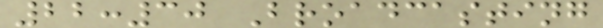22:30 Broadcasting
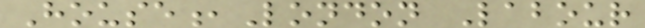House,London Labour
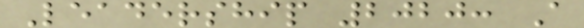Leadership 2020: A
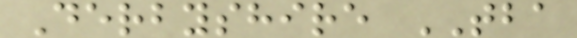Derbyshire TBA
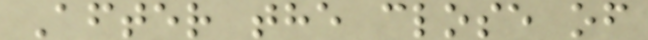After the close of
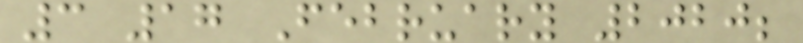3 17 February 2020;
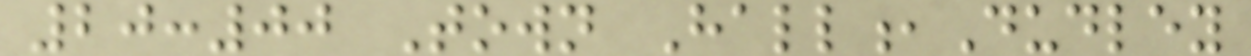20:00 Town Hall,Dudley
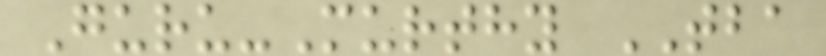Guru-Murthy TBA
